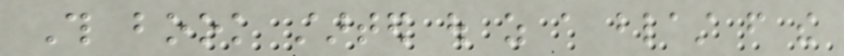This book started out as a blast from the
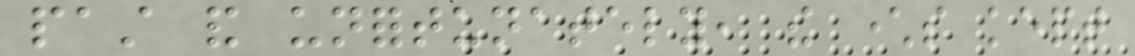past and unfortunately, the characters kept
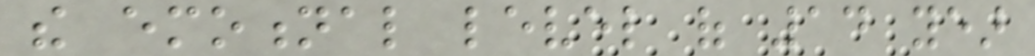the emotional level of 14 year
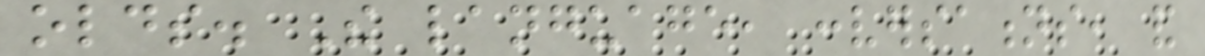olds. The language, conversations, and
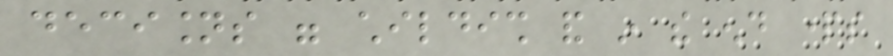decisions were childish and in the end parts
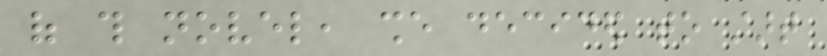of this novel, she decided to start
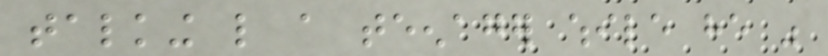talking like a teenager while he was
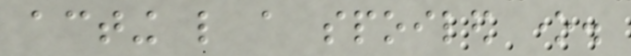acting like a spoiled one.
